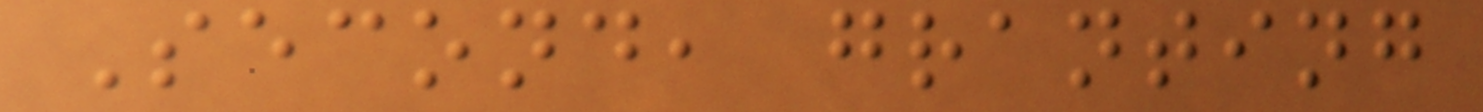Second, granting
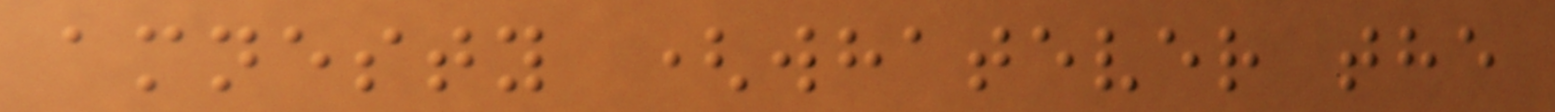amnesty (whatever the
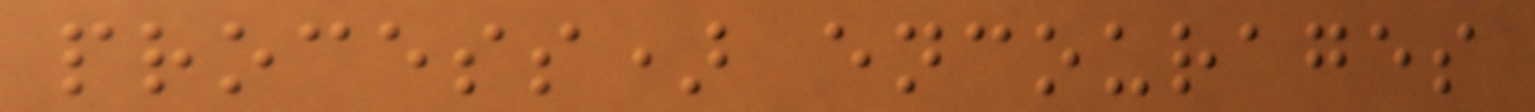process) encourages
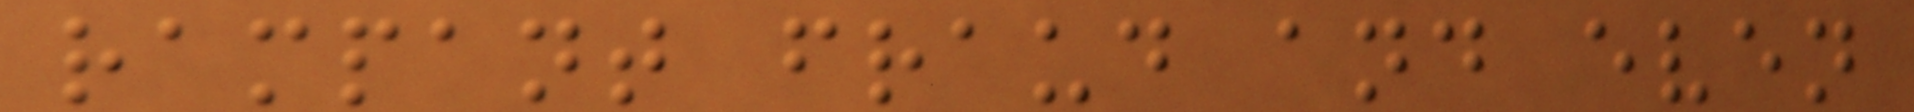rampant fraud and even
